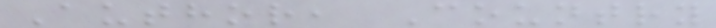Author, Country
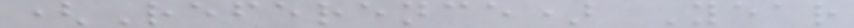(Reference) Year
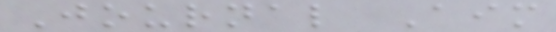Journal Aim
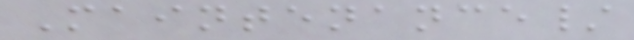Maintenance/
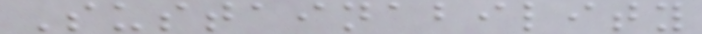Sustainability
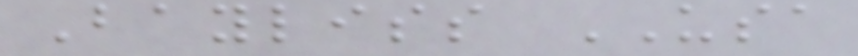Bayliss USA
